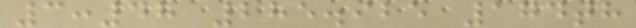3:48 285.925 174th
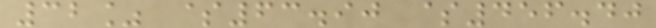32% $63.90 $456.40
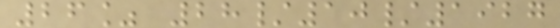26% 28/10/1927
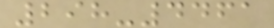298-4461
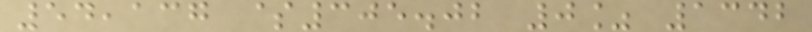54,137 $305.02 0% 1342
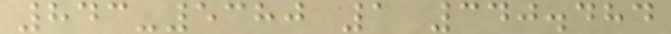843-5380 1 340.484
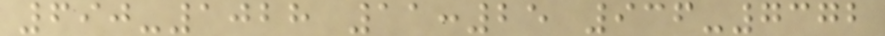690-1028 11:25 936-7372
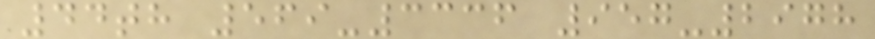44th 569-3336 957-2978
